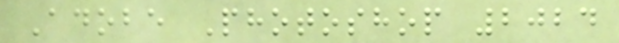Adobe Photoshop 2024
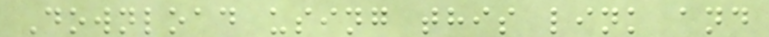Download using this link and
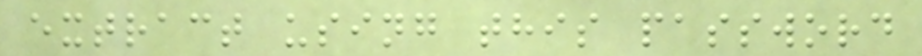extract using this password
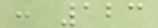: 123
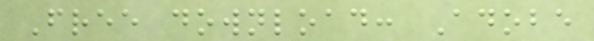Free download: Adobe
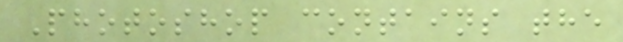Photoshop contains the
